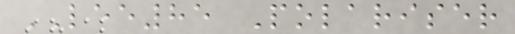LEE85 Polariser
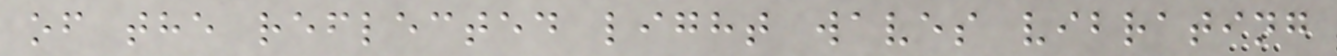of the reflected light waves vibrating
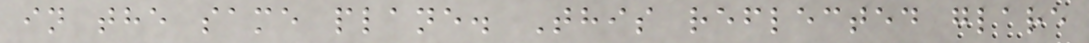in the same plane. This reflected glare
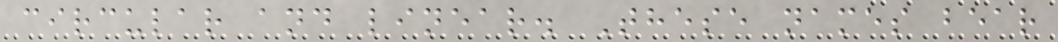circular and linear. These names bear
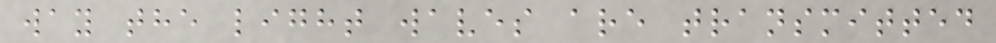way the light waves are transmitted
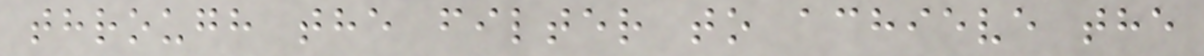through the filter to achieve the
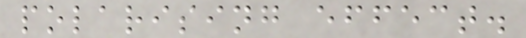polarising effect.
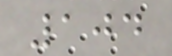104
